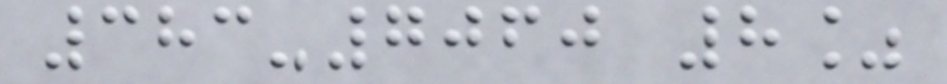383-7060 8%
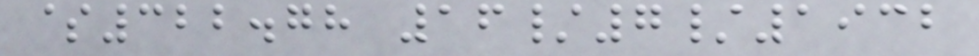$322.78 16/7/1932
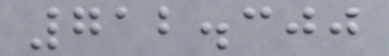712.300
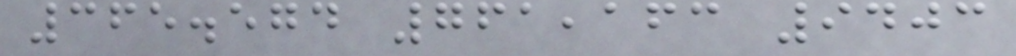365.574 761,163 9403
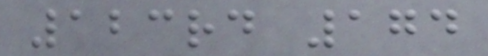123rd 174
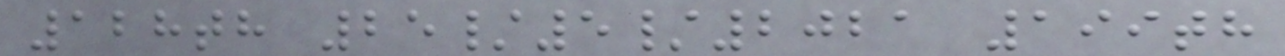128th 25/5/2021 199th
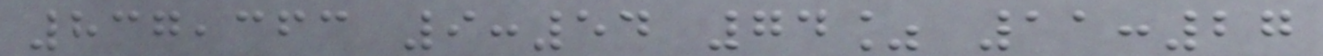837,363 9:54 74% 11:27
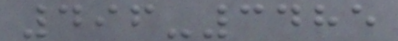496-3485
